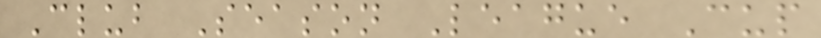Club Season League Cup
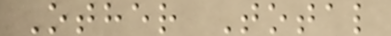Other Total
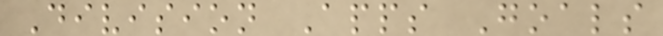Division Apps Goals
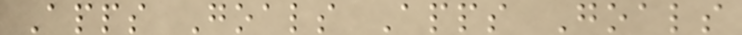Apps Goals Apps Goals
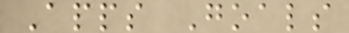Apps Goals
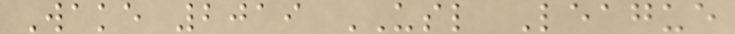Wake 2019 USL League
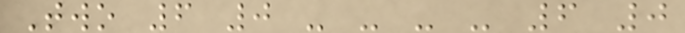Two 6 0 - - - - 6 0
